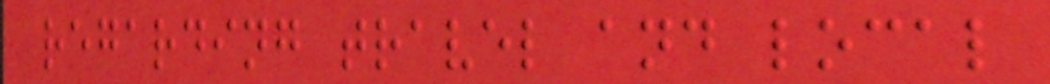regarding travel and local
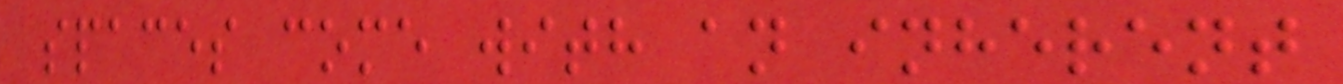spaces come with an inherent
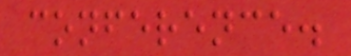conference.
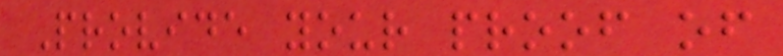Provide your proof of
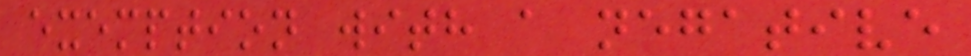exemption with a negative
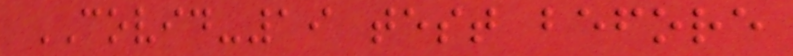COVID-19 test before
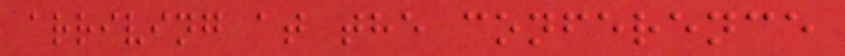arriving at the conference
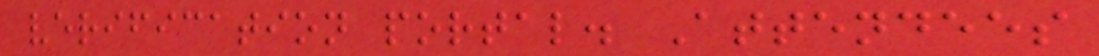verification portal. Attendees
